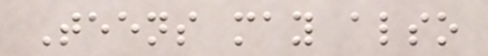Teens may also
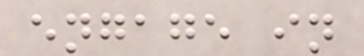engage in
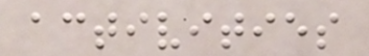activities
